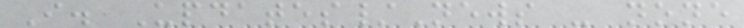I. Updates/News - none
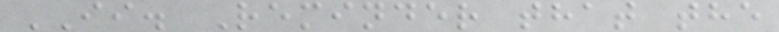II. Reminder that the
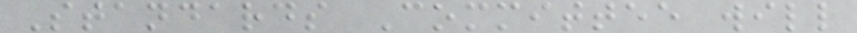Standards Committee will
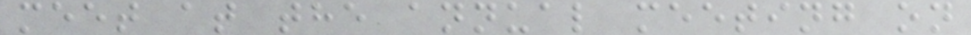meet at the annual meeting on
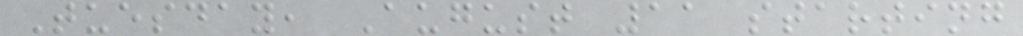Tuesday, August 11 starting
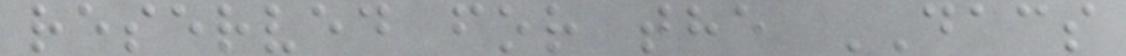reserved for the DACS
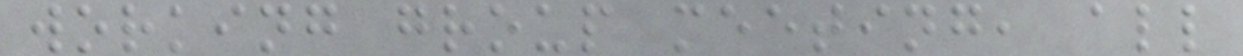working group meeting, all
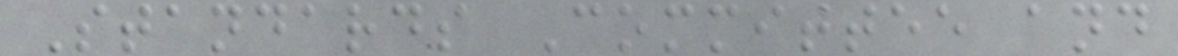Standards Committee and
